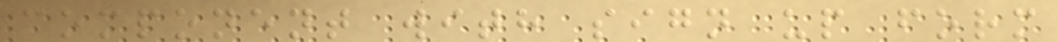component with sign up form
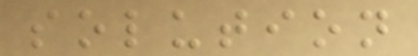solution
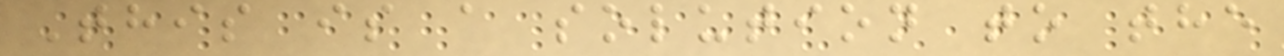This is a solution to the
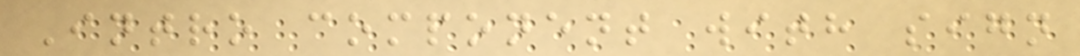Intro component with sign
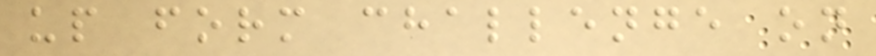up form challenge on
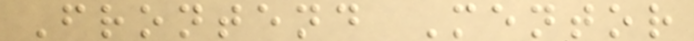Frontend Mentor
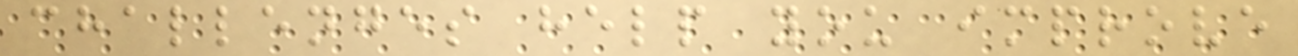challenges help you improve
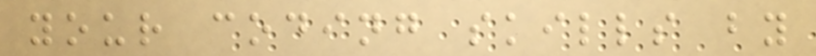your coding skills by
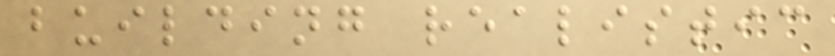building realistic
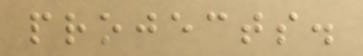projects.
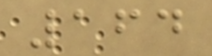164
